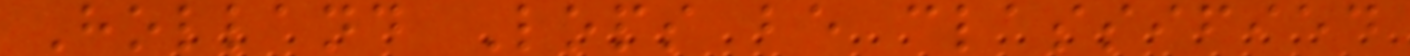Holland Lops be classified
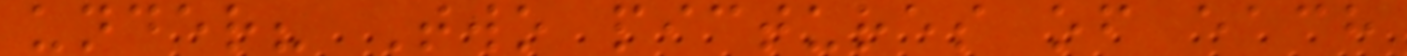under? Two pictures of each
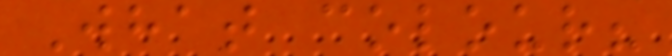What colour?
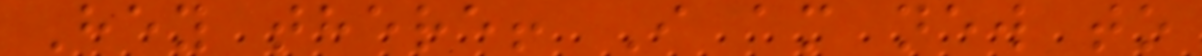Hey there! I am new to
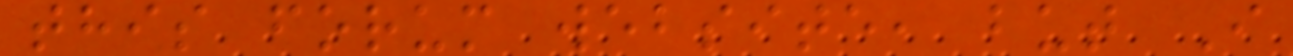this forum website, but I
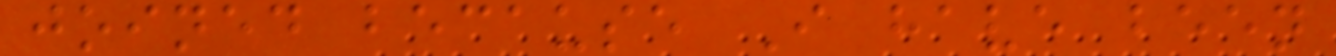joined because I have been
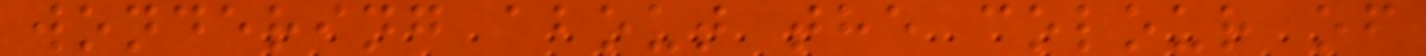wondering about the colour of
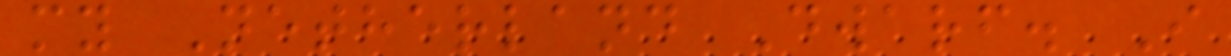my Netherland Dwarf. I
